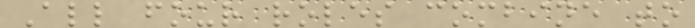All four roles combine to
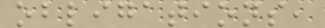obligations,
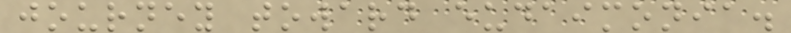journey toward eudaimonia.
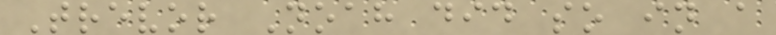Trevor Noah did so in a
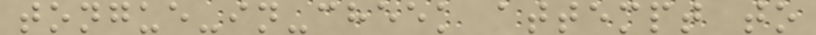tongue-in-cheek attempt to
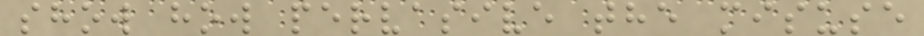show how pervasive the misuse
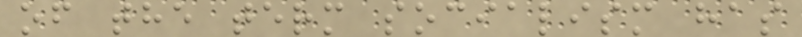of the term socialism has
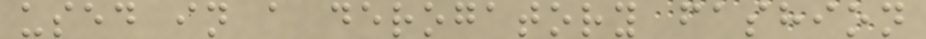used in a derogatory fashion
